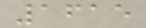1615
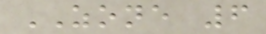ZONE 6
